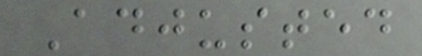Adjusted
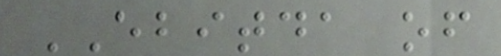EBITDA of
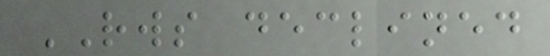RWS declined
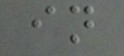in
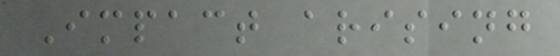Impact arising
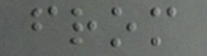from
